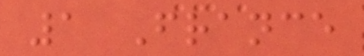1 France
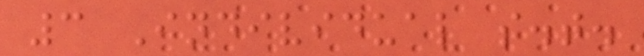3 Individual s.t.
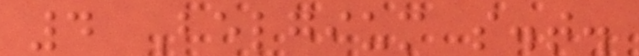4 Belgium s.t.
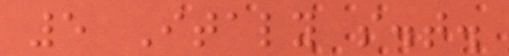5 Italy s.t.
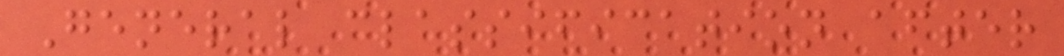General classification after
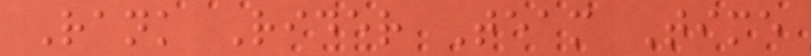Rank Rider Team Time
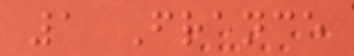1 France
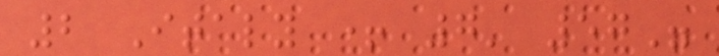2 Italy + 7' 57"
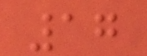17
